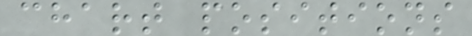chart positions
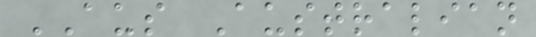AUS Australian
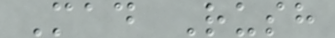Mad Rush
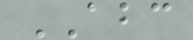ABC
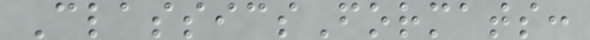ClassicsFormats:
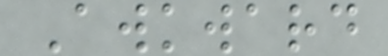Awkward
